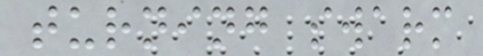turning swarm
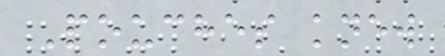Pouches knew
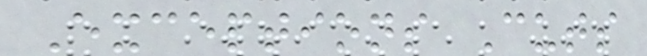Exceptions Cuts
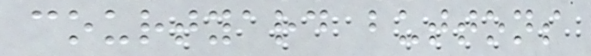courtyard buttons
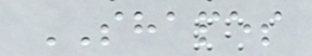SHAPES
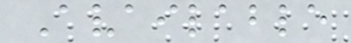Available
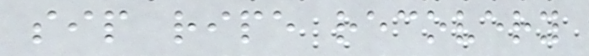sip ripe recovery
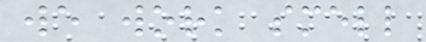we work smell
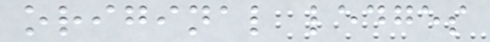original ledges
